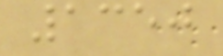1350
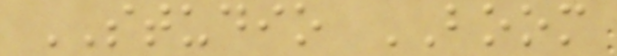STUDIO BOOM
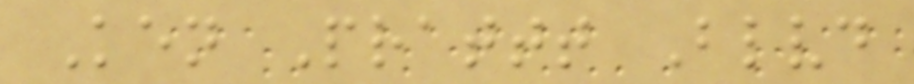Ken Prattt Blvd
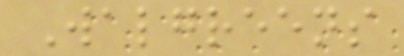Walgreens
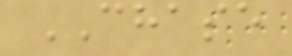CHASE
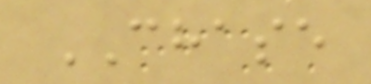CHASE
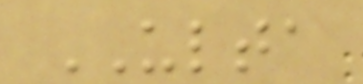ULTA
